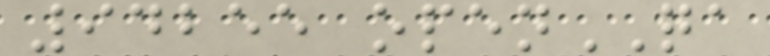94255 openQA
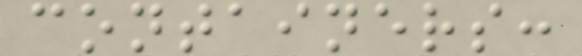containers:
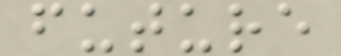future
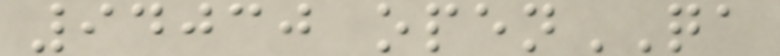94030 openQA
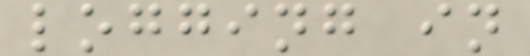logging in
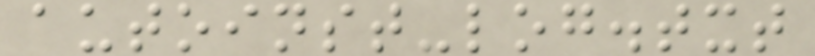autoinst-log.txt
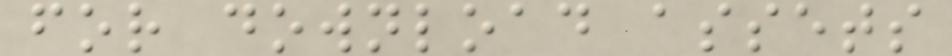for download assets
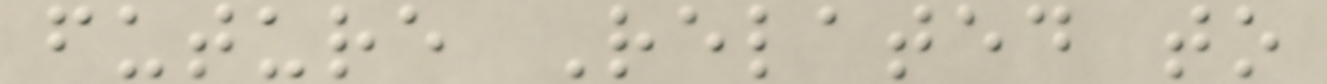future Related to
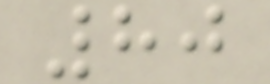80
